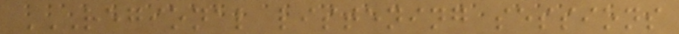REGIONAL LISTENING SESSIONS
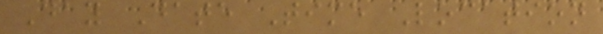Day Date Time Location
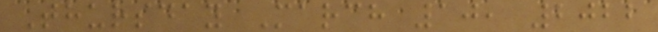Thursday March 10, 2022
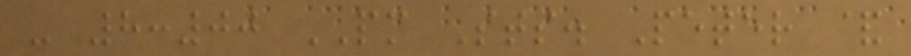- 8:00 PM Sts. Peter &
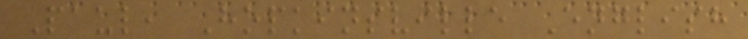Paul, Hopkinsville English
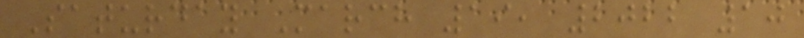Saturday March 19, 2022 10
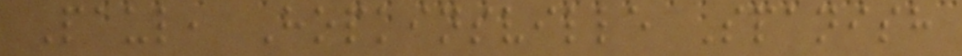Paul, Hopkinsville Spanish
